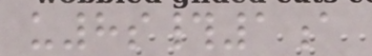u8s#1a
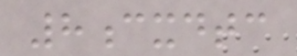8cxdtc
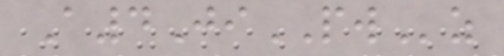A4JiPWz
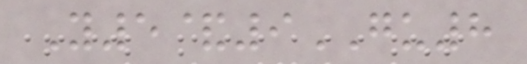Y5&9GU8
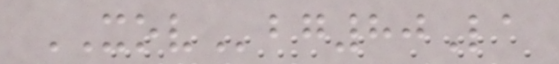XOVbg80La
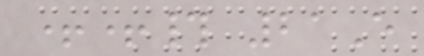++# 21E
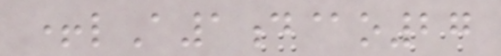+lA1d@o27
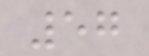57
